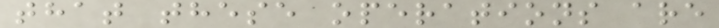that these operations are
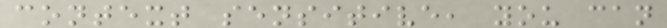context sensitive, you can
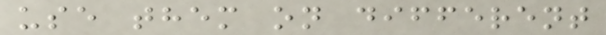use them on different
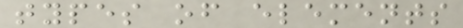types of elements
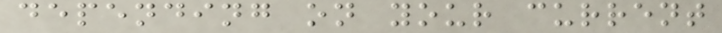depending on your current
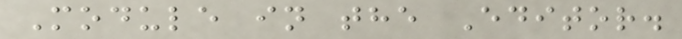Module in the Editor.
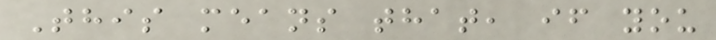This means that, if you
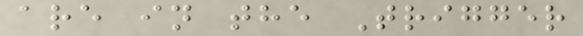are in the Trigger
